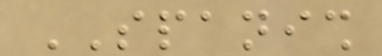SPANISH
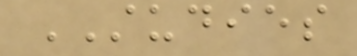STUDIES
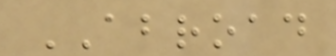ABROAD
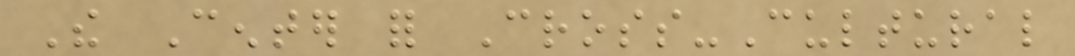The Center for Cross-Cultural
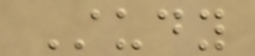Study
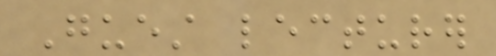Guest lecturer
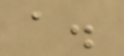a.
